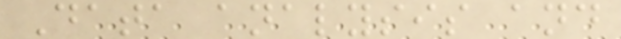Data analysis and
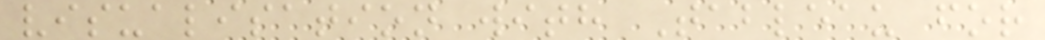visualisation with Tableau for
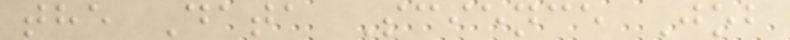the Data Science Job
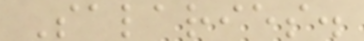Salaries.
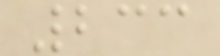233
